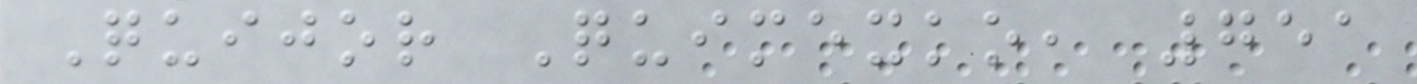Quijor Quimexko, 751
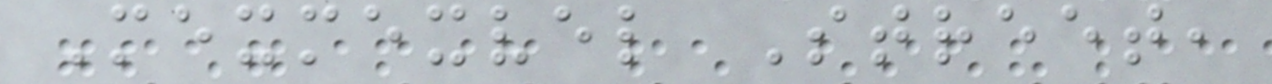Mexmexvel Street,
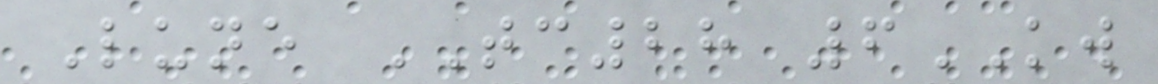Lune TC28 6KW
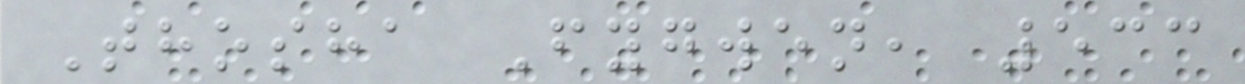Thosha Fygwen, 533
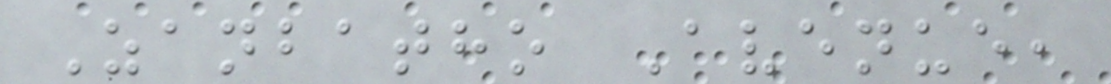Zanbatho Avenue,
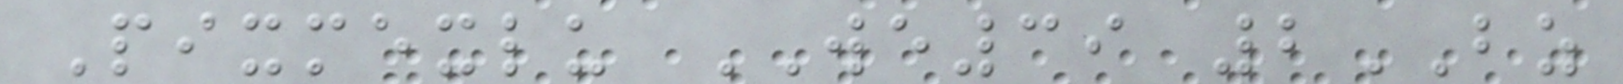Pixmexlu WE39 2BZ
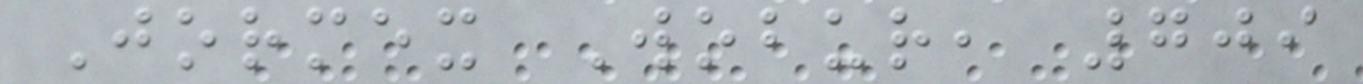Jormex Wobur, 709
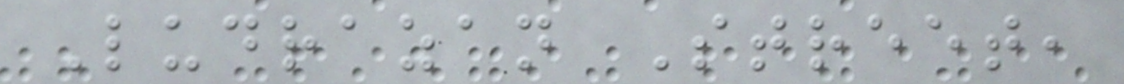Ludrazan Street,
